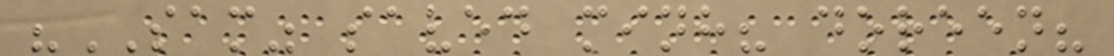"SAM" saved minh? doreen?
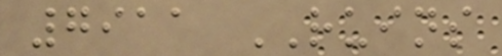7911 RUINS
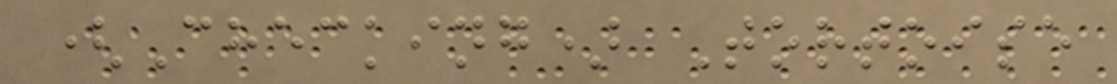(Checking) Tortoise
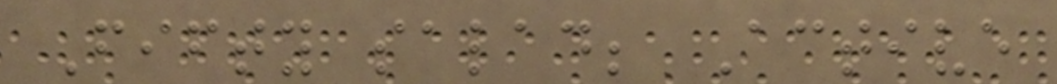Fifty salad; Active
